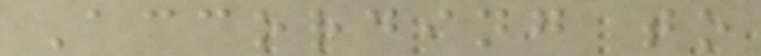According to
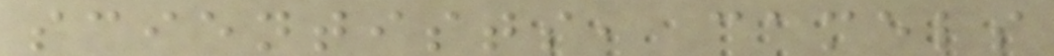scientists, camels
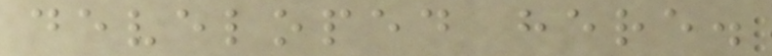developed here.
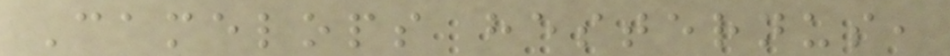Camelops hesternus,
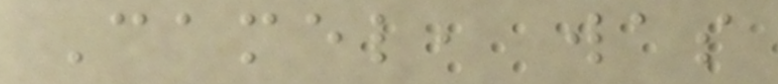Camel, was
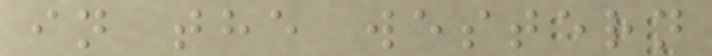in the western
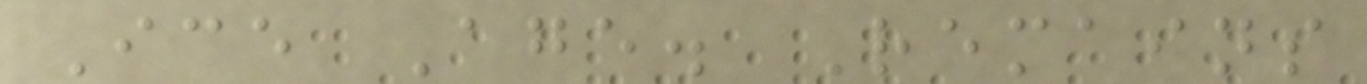Ice Age. Remains
